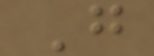G
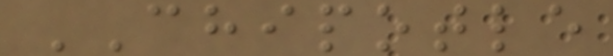CHIPOTLE
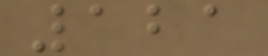121
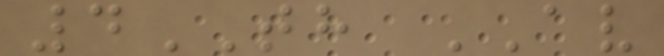4TH AV
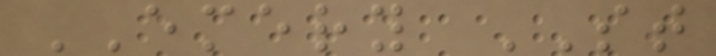EMERY ST
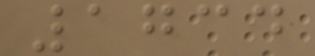1734
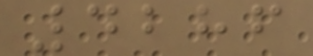4286
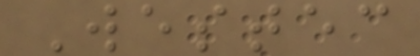Westec
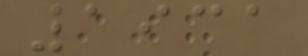1931
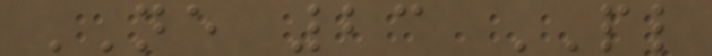NE 23 PL
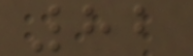82
